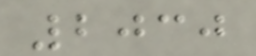2030
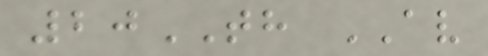20TH AV
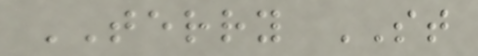TERRY ST
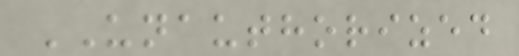UNAUTHORIZED
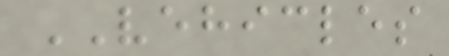VEHICLES
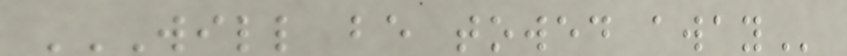WILL BE TOWED AWAY
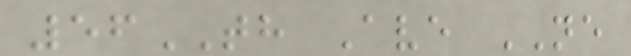56TH Ave NE
